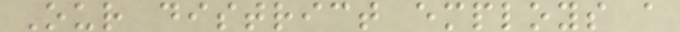Our district employs a
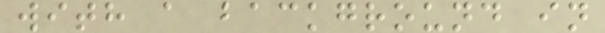with a background in
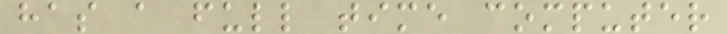has a full time computer
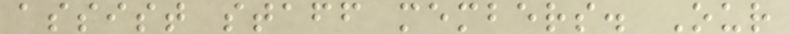assist staff members. Our
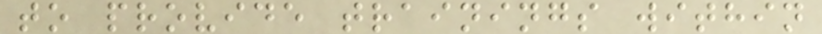to provide trainings within
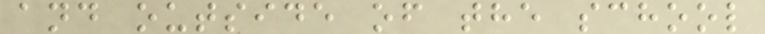and outside of the school
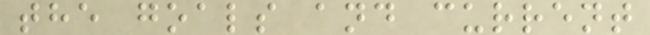the goals and current
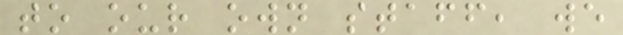to our own staff, we
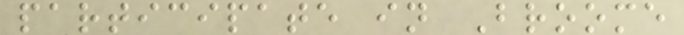participate in Broome
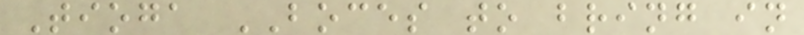Tioga BOCES to bring in
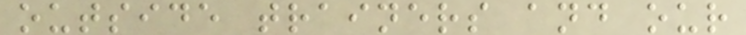outside trainers and our
